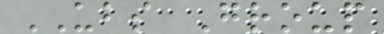UBS Group
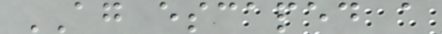AG escaped a
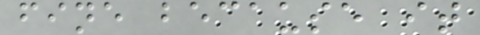fine because it
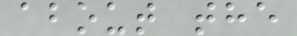about the
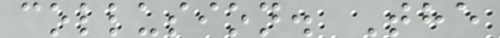collusion. The
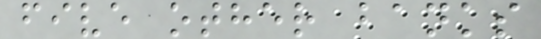five other banks
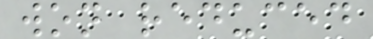won reduced
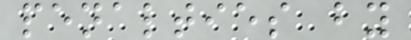penalties by
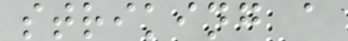striking a
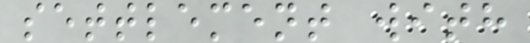settlement with
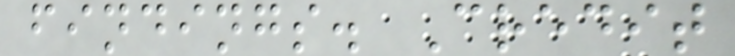findings. Credit
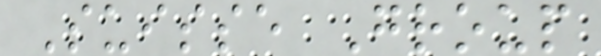Suisse Group
